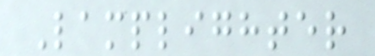Lamplighter
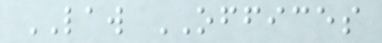LAW OFFICES
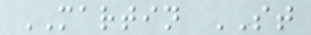MARTIN ST
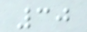30
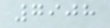7908
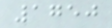1750
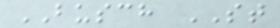BUSCH ST
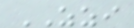ZZI
